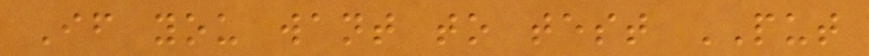If you want to test PUT
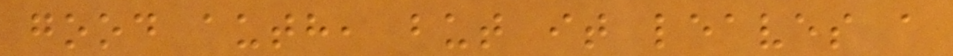good auth, but it leaves a
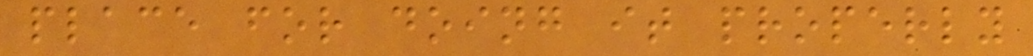place for doing it properly
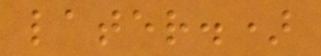later.)
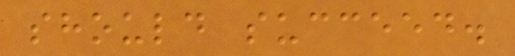should succeed.
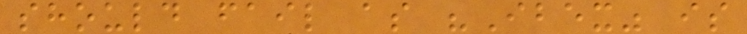should fail as "Ibex" is
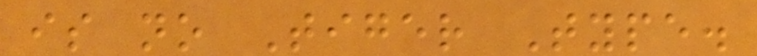is no Tiger Type.
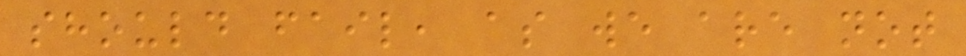should fail, as we are not
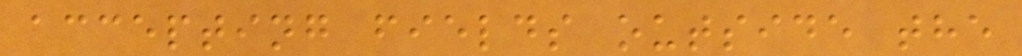accepting fields outside the
